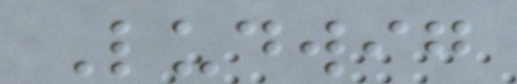Ludwig
